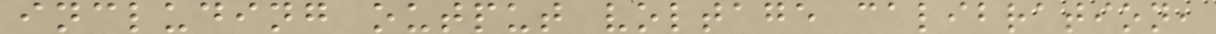including output voltage calibration,
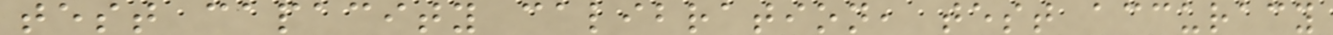test capacity calibration, test accuracy
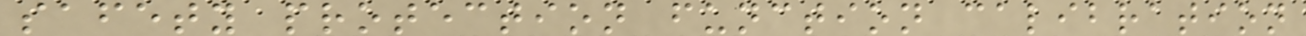safety protection function calibration
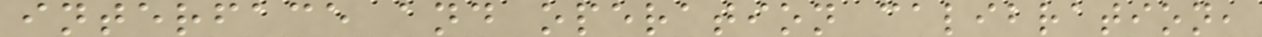interface and operation calibration,
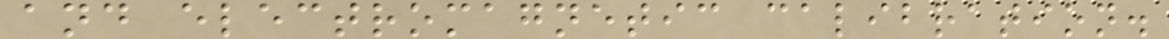and electromagnetic calibration.
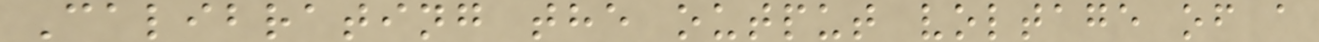Calibrating the output voltage of a
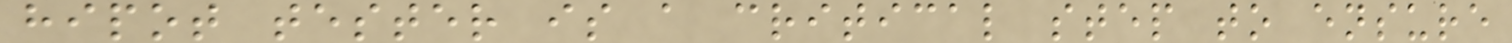hipot tester is a critical step to ensure
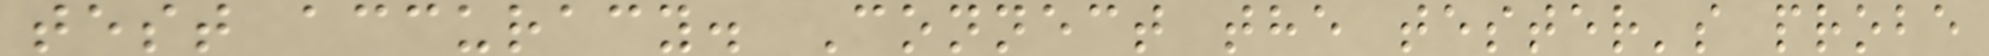test accuracy. Connect the tester's probe
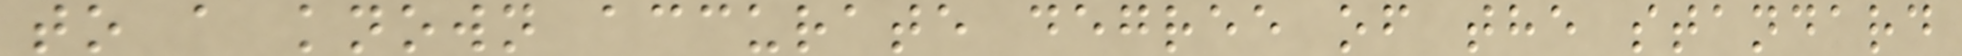to a known accurate degree of the standard
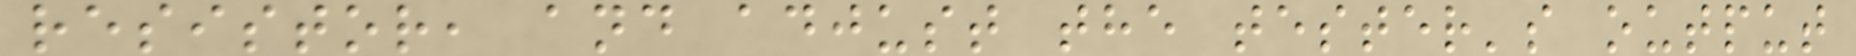resistor, and adjust the tester's output
